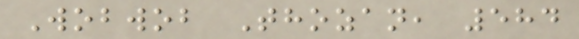Wobwob Thozan, 584
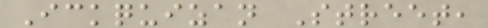Ickquizan Street,
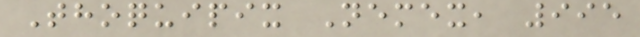Thoquipix Nemex, 995
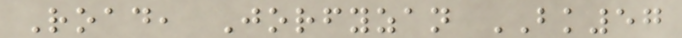Road, Jorfyzan BK57
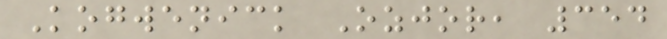Kogwenick Ozjor, 354
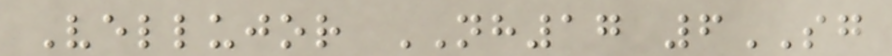Vellujor NH17 6SG
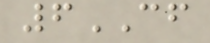6CF
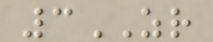3ZR
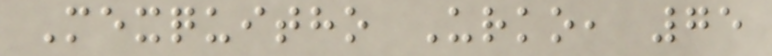Mexquitho Urko, 75
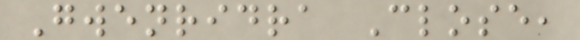Gwenridra Close,
